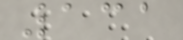131
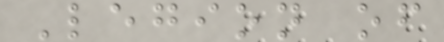Legion of
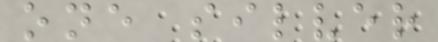one silver
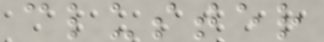cluster
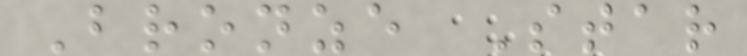Bronze Star
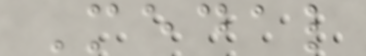Medal
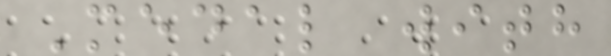Medal with
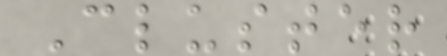Cluster
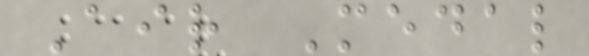Air Medal
